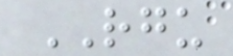RGU
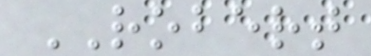ROBERT
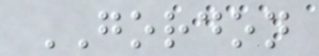GORDON
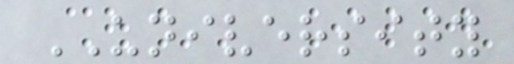UNIVERSITY
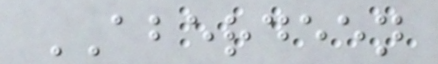ABERDEEN
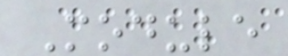Module
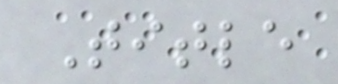Title
